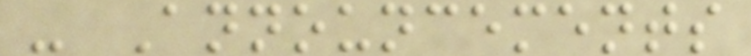- Announcements
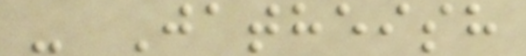- Jatheish
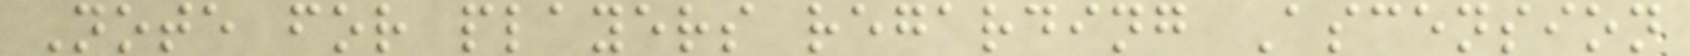Note for players regarding Ascension
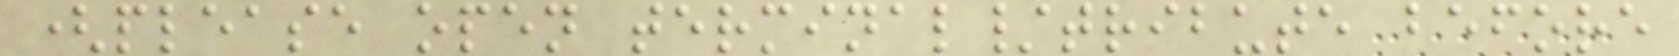(please open terminal/tribute before
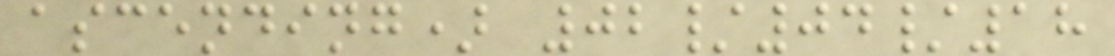ascending) 02/04/18
